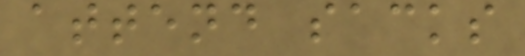attend sacks
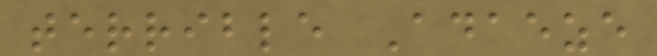terrible Adaeze
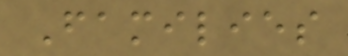Families
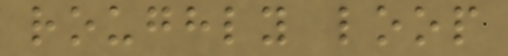roughly loop
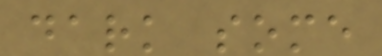dark some
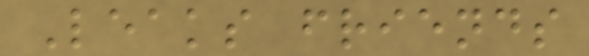Leaks friends
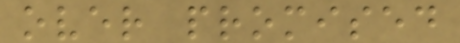over promised
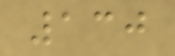130
